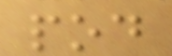pod
